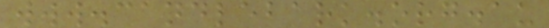www.candlebark.org.au
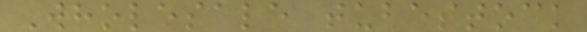Wholesale tubestock
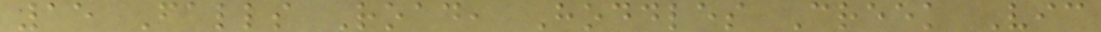15 Falls Road, Hoddles Creek Vic
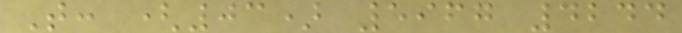T: (03) 5967 4244
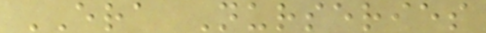ERA Nurseries
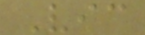Vic
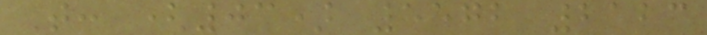T: (03) 5572 2123
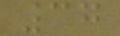37
